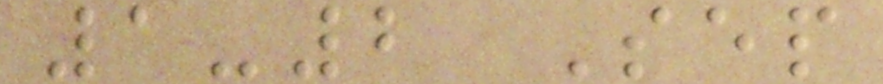1-2 Sep
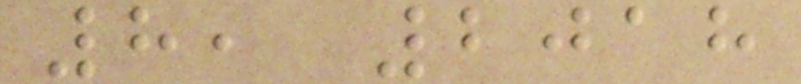8, 2018
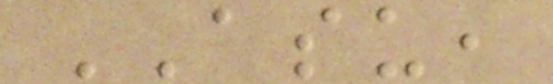ASU,
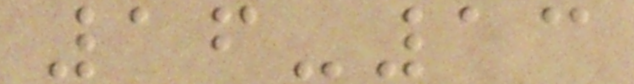16-13
